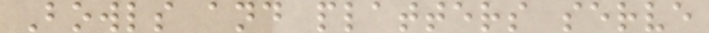Bowls and platters serve
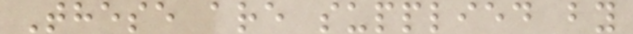These are supplied by
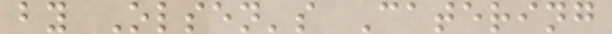by Olsen's Catering
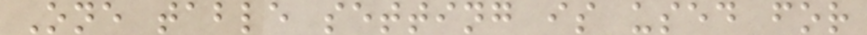One table setting is used for
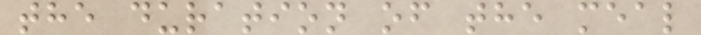the duration of the meal
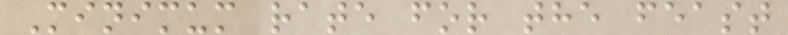Minimum rate for the feast
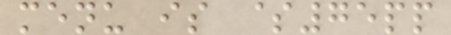menu is $75pp
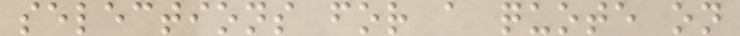selections for a quote on
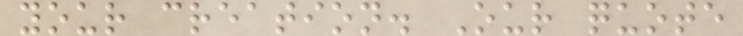your creation. Our quote
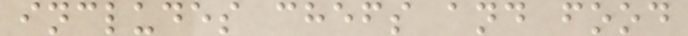includes chefs and food
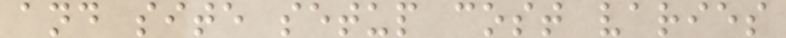and site setup cost varies
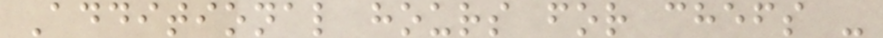Additional hours for chefs -
